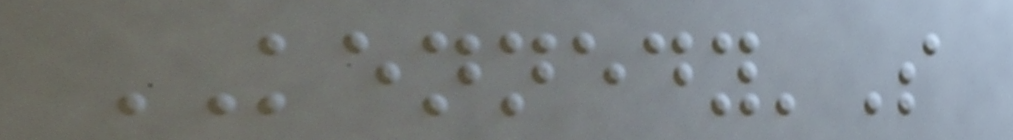KENNEDY'S
